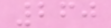260
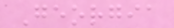Georgia
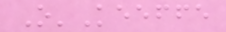O'Keeffe
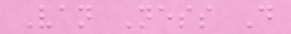Van Ness D
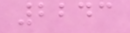2243
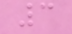3
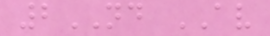2ND AV
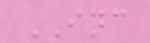INC
